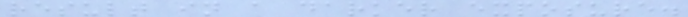result in a darker exposure.
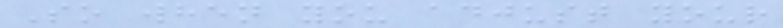So when you adjust your
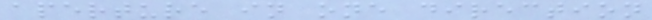aperture in one direction
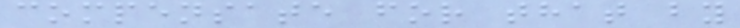compensate for that by
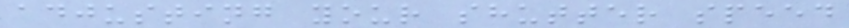adjusting your shutter speed
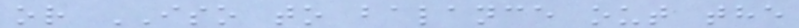or ISO to balance out the
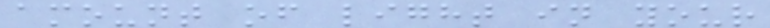amount of light in your
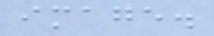image.
